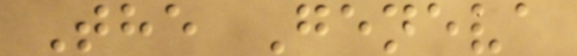The Geneva
